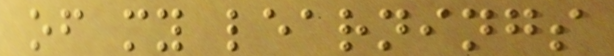of my learnings
